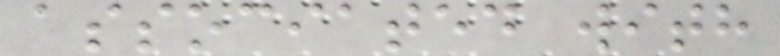associated with
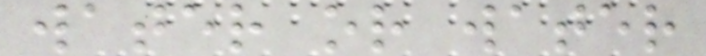water or water
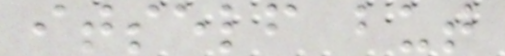itself but
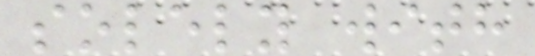solely with
